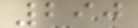290
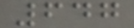647
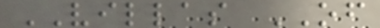VILLAS OF
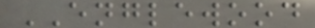ENGLEWOOD
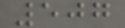507
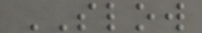SLOW
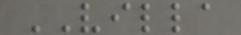VILLA
